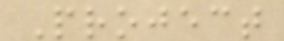Project
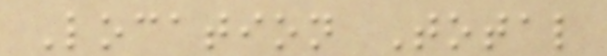Location Total
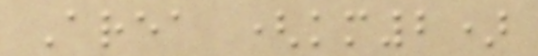Area (km2)
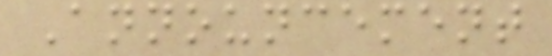Announcement
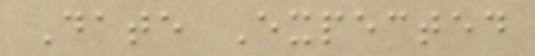Date Expected
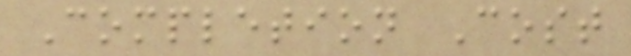Completion Cost
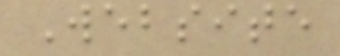Website
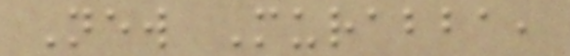New Murabba,
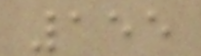155
